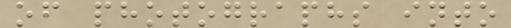of photographs into
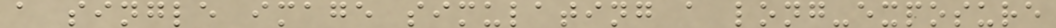a single image simulating a long-exposure
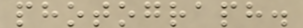photograph.
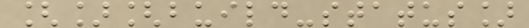[][build-status]
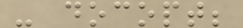- docopt;
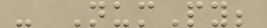- NumPy;
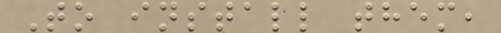To install them,
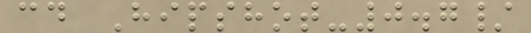cd Hipshot-0.7/
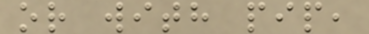or with pip,
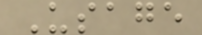Usage
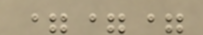===
